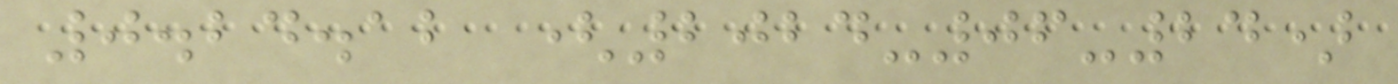0.24.12 (2024-06-24)
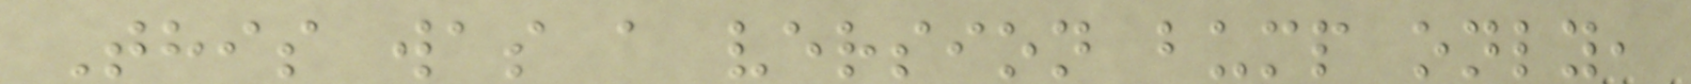This was a version bump only,
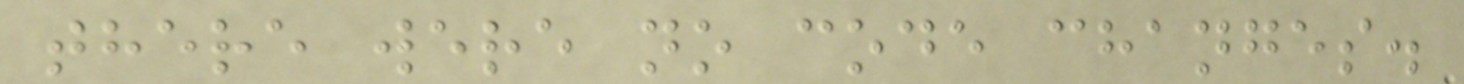there were no code changes.
